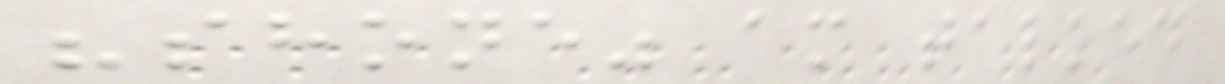"shone" am talked
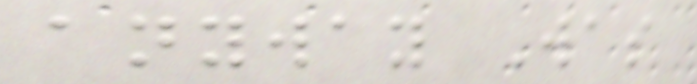anyway Was
